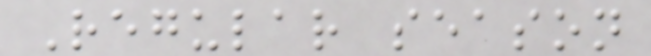Regular season
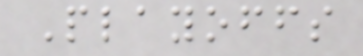Playoffs
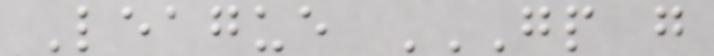League GP G
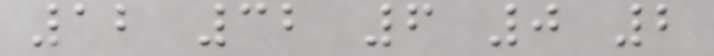12 32 6 0 2
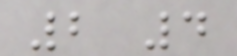2 4
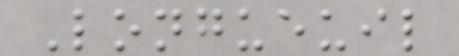Longueuil
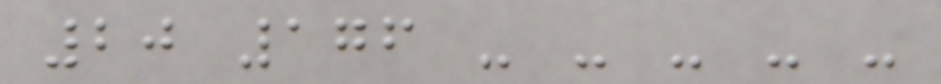20 176 - - - - -
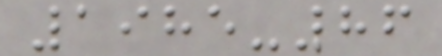1985-86
